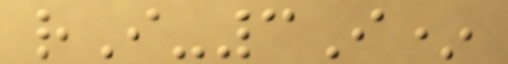rI-3I*
